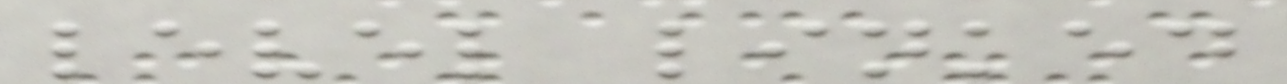level linked
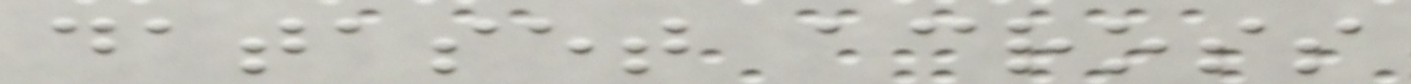dataset across
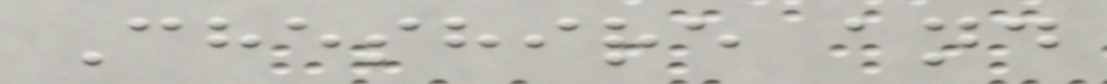Cheshire and
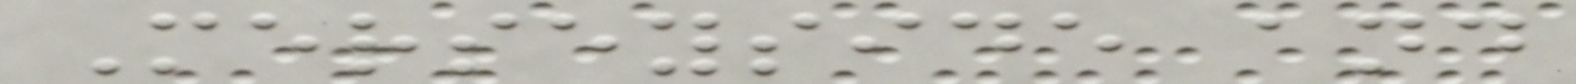Merseyside and
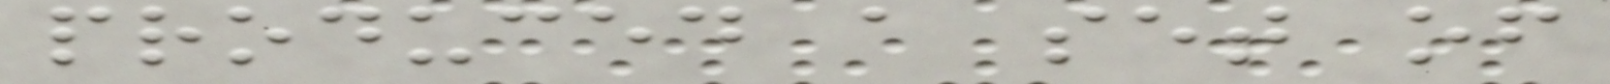produced a set of
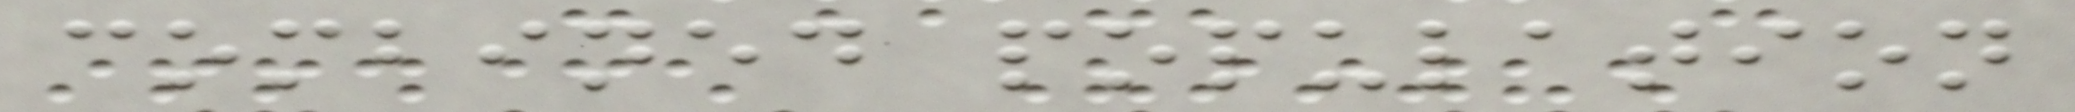combined population
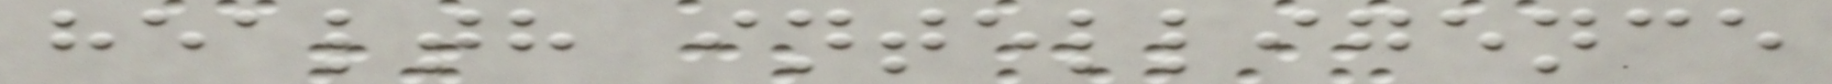health intelligence
